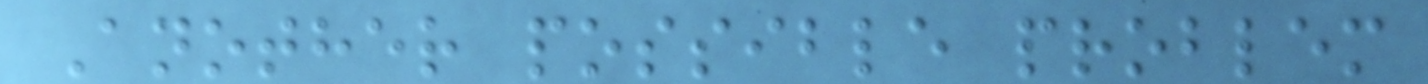Another possible problem
